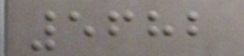5682
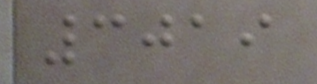3019
